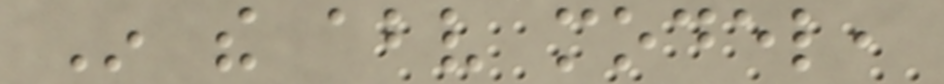In the above model,
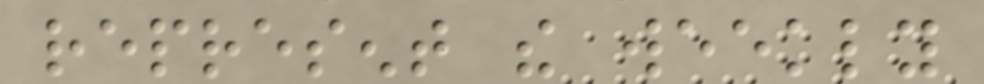represent the weekly
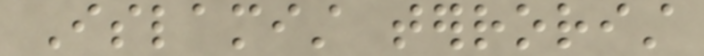Islamist terrorist
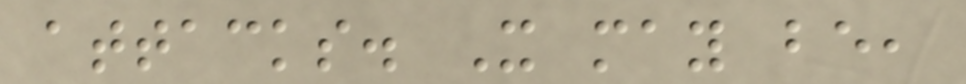attacks. It may be,
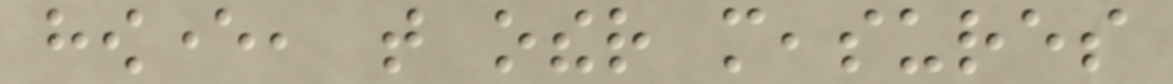however, that other measures
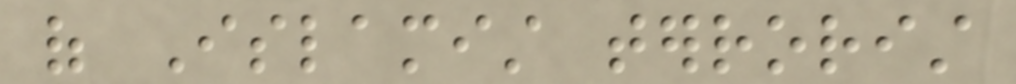of Islamist terrorist
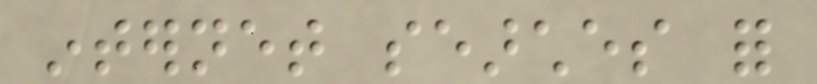internet searches for
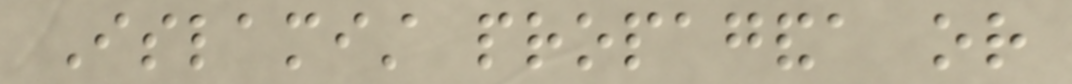Islamist propaganda or
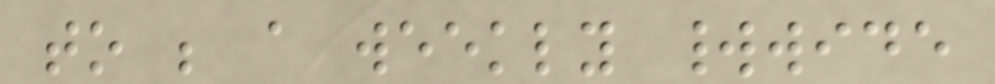to be a weekly worldwide
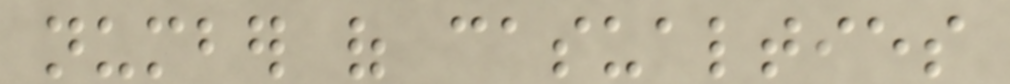number of casualties
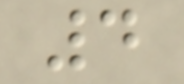4
